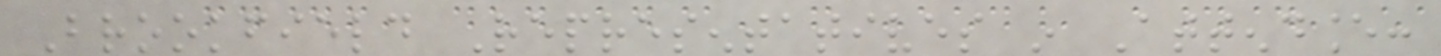Brookfield Representatives in Attendance:
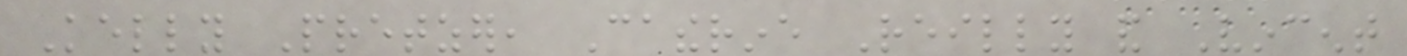Kelly Pretzer, Catherine Reilly and Vincent
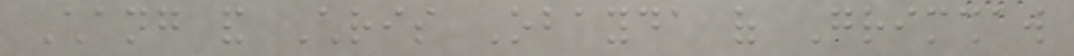Chang and Chris Obayda of Grimshaw
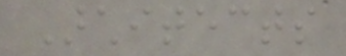Architects
